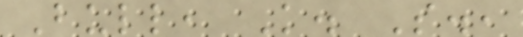Bull, K. S.,
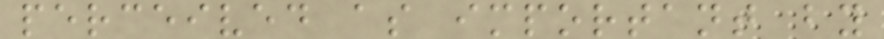perceived as important by
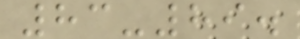83-89.
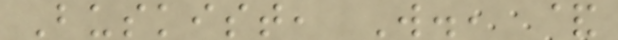Buskist, W., &
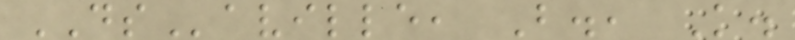DSaville, B., K.
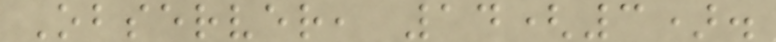Observer, 14(3).
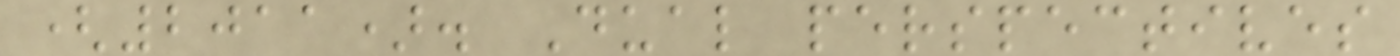(2011). Dual perspectives
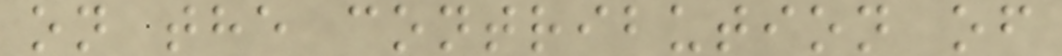on the contribution of
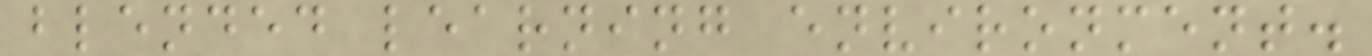blended learning environment.
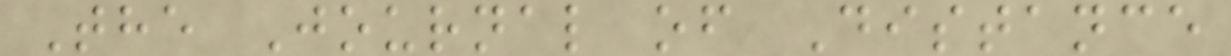The Journal of Distance
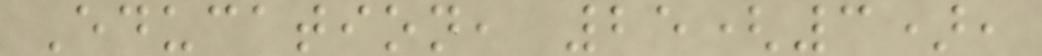Education, 25(3),
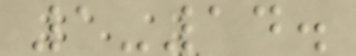1-14.
